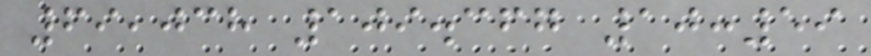69,038 109.367 10:59
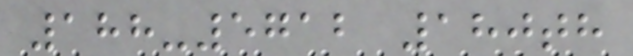188-5712 180th
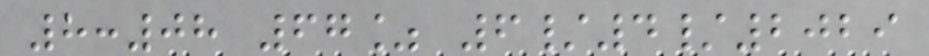8:08 67% 6/4/2029
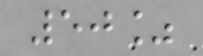50%
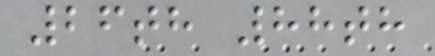26th 88th
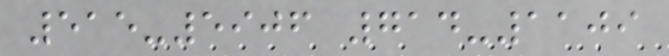515-5906 714-1109
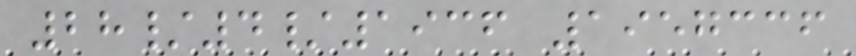28/4/1936 1957336
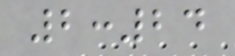2:24
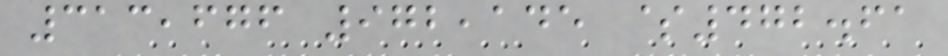313,676 972,145 $472.61
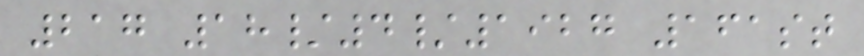217 18/4/1927 161st
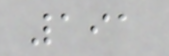191
